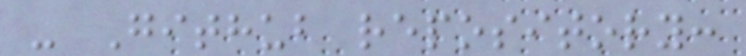- Github repository:
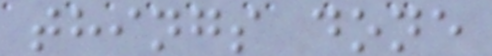things done
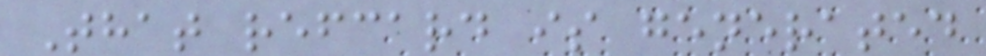That refcard is generated
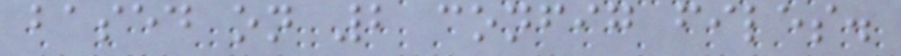based on 2 config files.
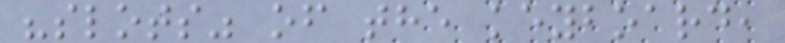"slots" of the keyboard,
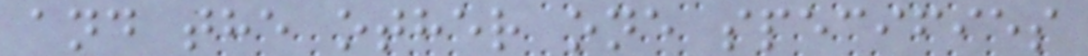and the other one specifies
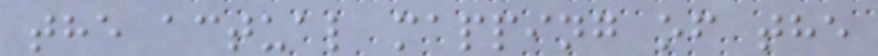the actual mapping of the
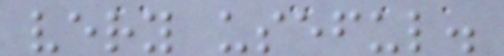very useful.
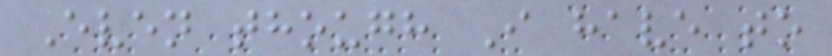Even though I have to
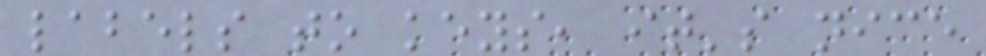labels to keys, it's nice
